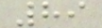89
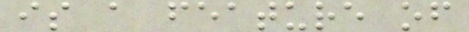is a feature of
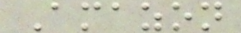Amazon
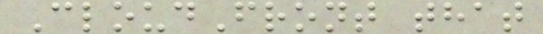CloudFront that
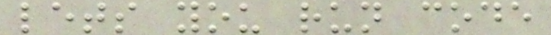lets you run code
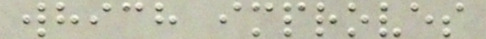which improves
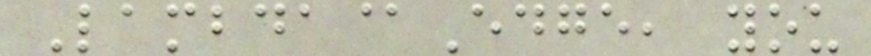Lambda@Edge, you
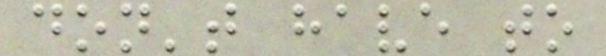don't have to
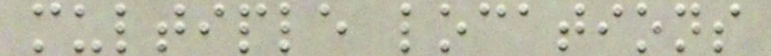multiple locations
